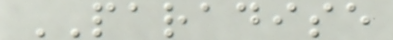PARADISE
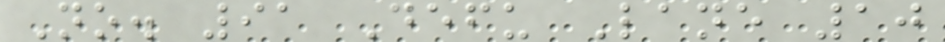No. 91 Defu Lane 10
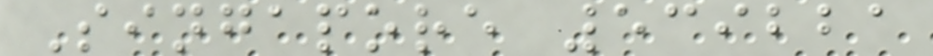Singapore 539221
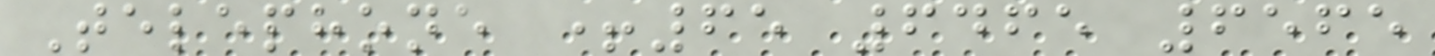Telephone +65 6465 6565
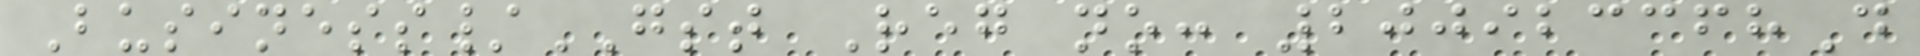Business/GST Reg no: 200923368D
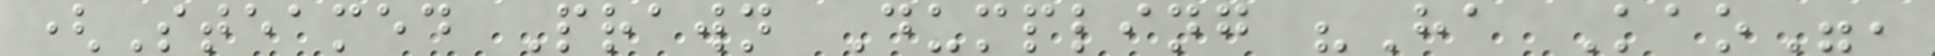(Steamed Prawn Dumpling "Ha Kao",
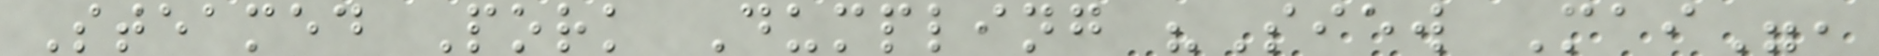Steamed Pork Dumpling "Siew Mai",
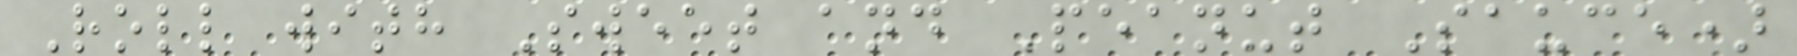Roll with Sweet and Peanut Sauce)
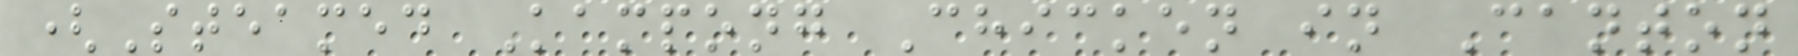(Steamed Kampong Chicken in Canton
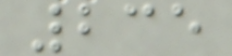235
